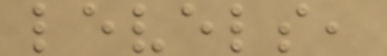levels,
